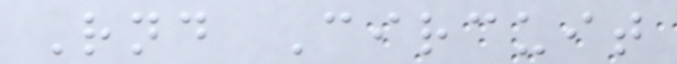Rnd Circuit
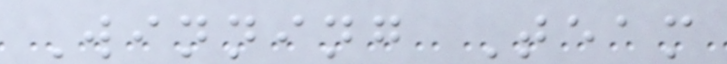Winning Team
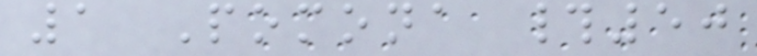1 Pomona #50
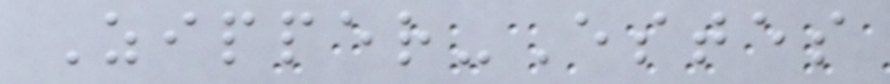Zipper-Estes
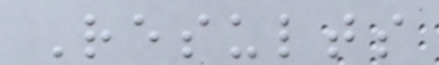Results
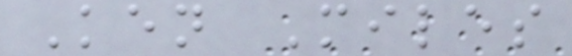Ken Miles
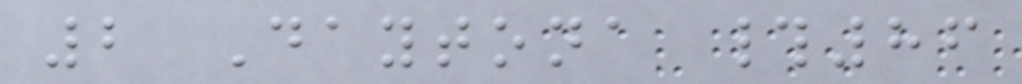2 Daytona #86
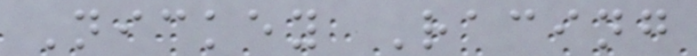Nickey Racing
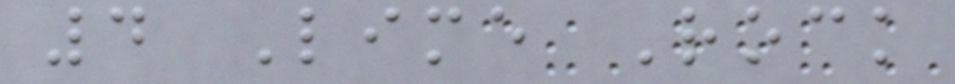4 Lime Rock
